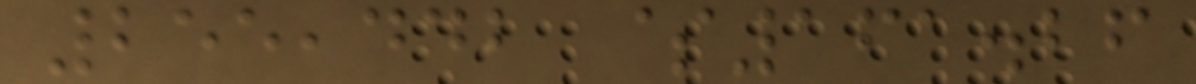255,442 $161.26
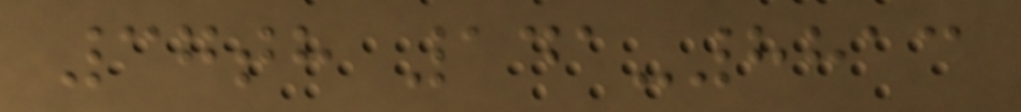37th 141-8813
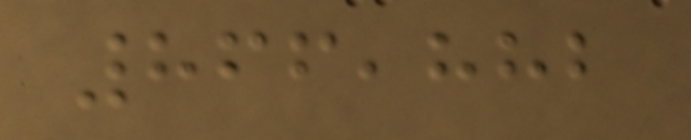866,882
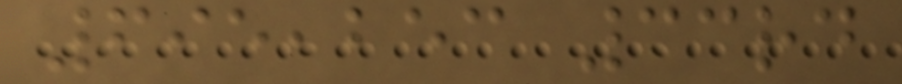695,253 33rd
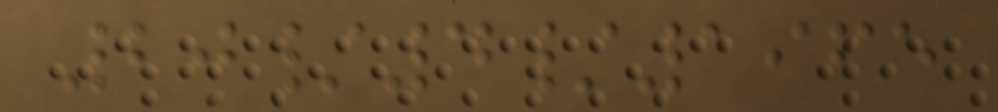20/4/1965
